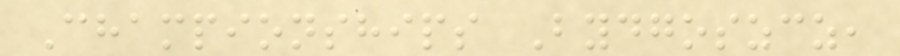Championships Bydgoszcz,
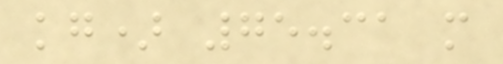kg) 75.31 m
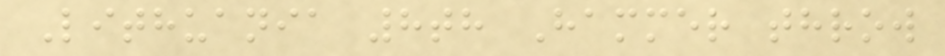Lithuania 8th Hammer throw
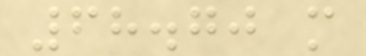68.70 m
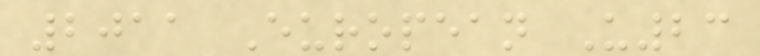2011 European U23
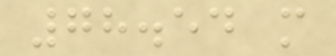78.54 m
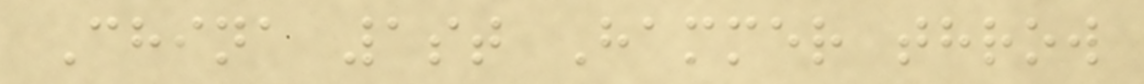China 1st Hammer throw
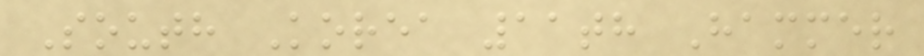South Korea 11th Hammer
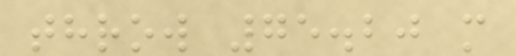throw 75.20 m
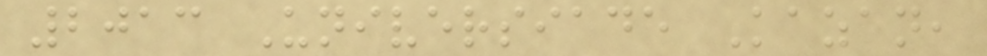2013 Universiade Kazan,
